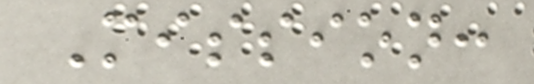Mission:
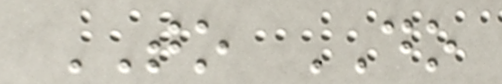TO DO
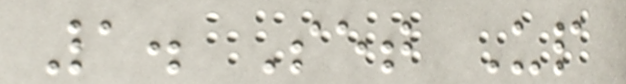1. Set Up
